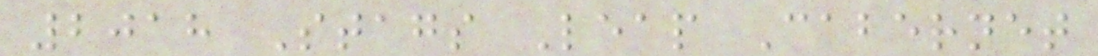2018 Stags Leap Cabernet
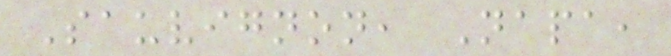Sauvignon, Napa,
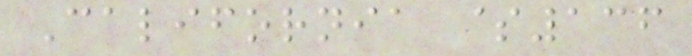California $136
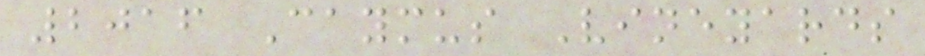2016 Caymus Vineyards
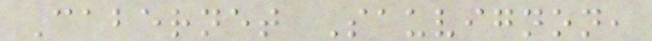Cabernet Sauvignon,
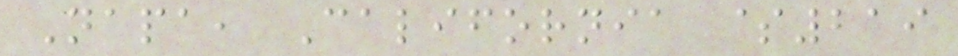Napa, California $219
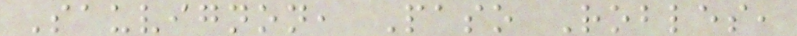Sauvignon, Paso Robles,
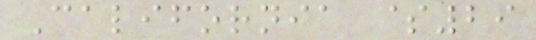California $29
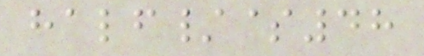half/$48
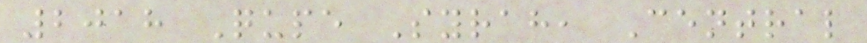2018 Qupe Syrah, Central
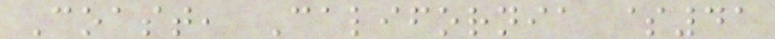Coast, California $41
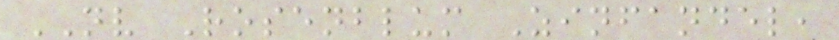NV Rosenblum Zinfandel,
